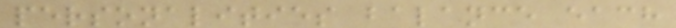personalities balance each
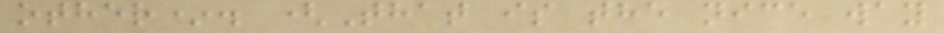other*. (That is the nice way
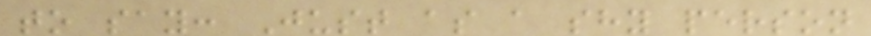to say: Just as a shy person
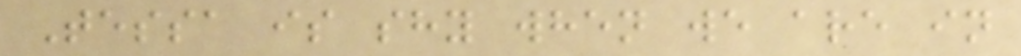Tessa is shy when we are in
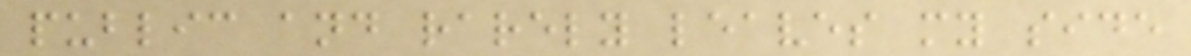public and rarely leaves my side
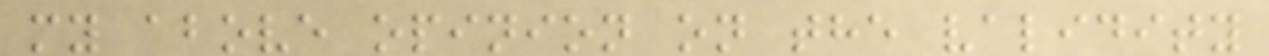my above opinion on the validity
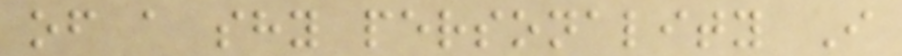of a shy personality I
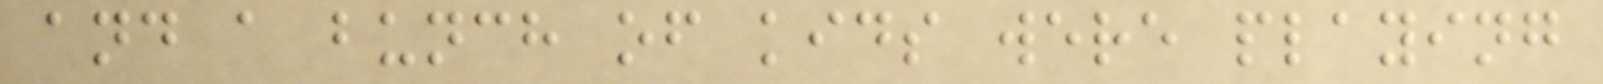and a bunch of kids were playing
